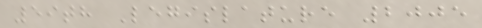59th Legislature 2005
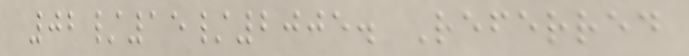02/15/2005. Referred
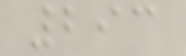293
